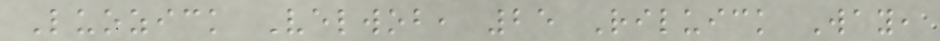Luozick Velwob, 25 Riluick Way,
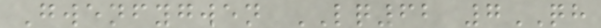Gwenfygwen LQ62 7QH
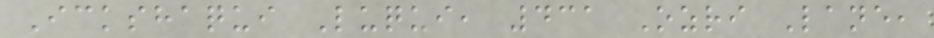Ickshaqui Luqui, 431 Ozri Lane,
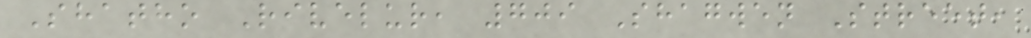Shatho Rivelur, 709 Shagwen Street,
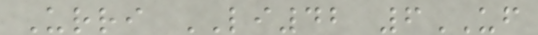Urri LI42 6UF
